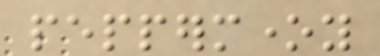peppermoney
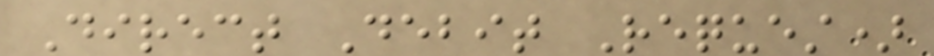Direct Debit Request)
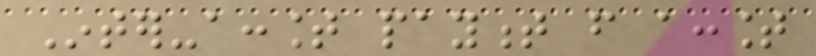Inter-account payment from account
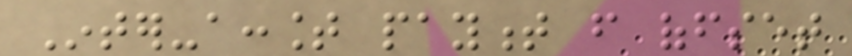Inter-account payment from offset
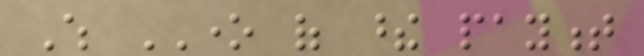Which ONE of these payment
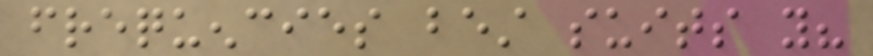frequencies best suits you?
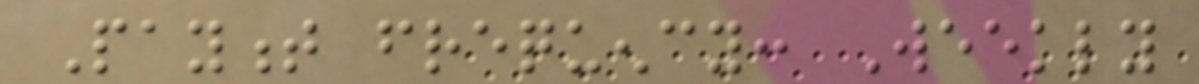Payment frequency: Weekly
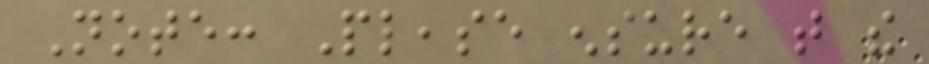Note: Please ensure that the
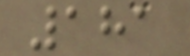181
